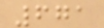671
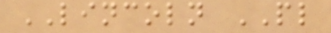LINCOLN PL
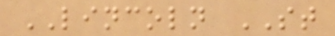LINCOLN ST
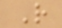R
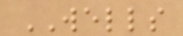WELLS
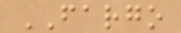FARGO
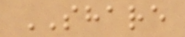SHARE
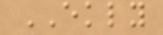EKLY
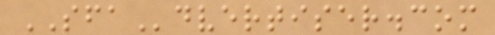SFAdvertiser.com
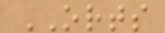ORTS
